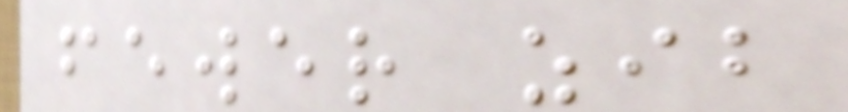fewer zib
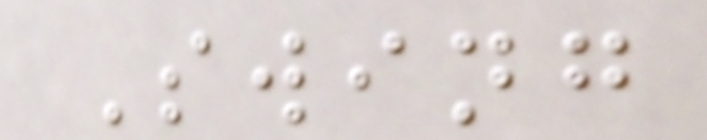Swing
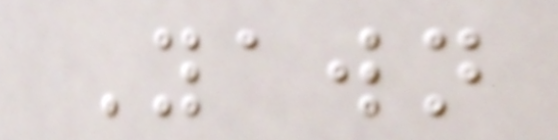Yawn
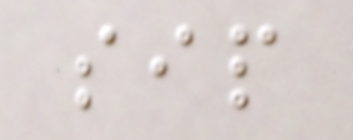sip
